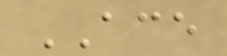ACE
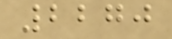2270
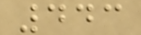443
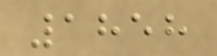1858
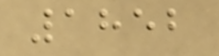1852
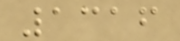1316
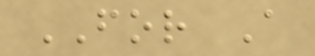FOR A
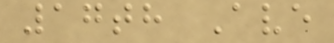17th Ave
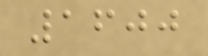1600
